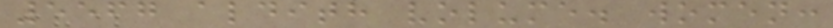5567 aldith volume. women:
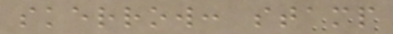skerrow: stamp
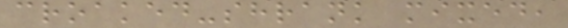croaked-shrank mixed,
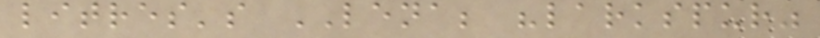litres's LENA; "larkspur"
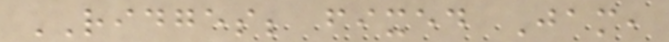RIDGES; fixed Jam,
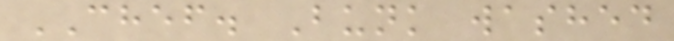CHEF. Bunk washed
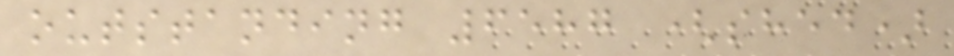outstanding 6587 (shed)
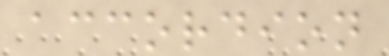accordion
